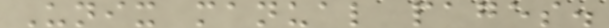Unix manual pages.
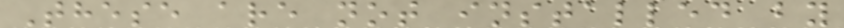These are not installed by
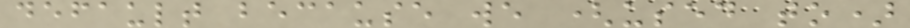default because we (used to)
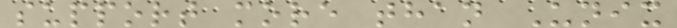support more than Unix
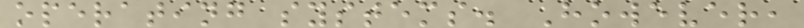operating systems. However,
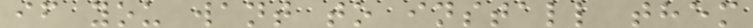if you want to install them
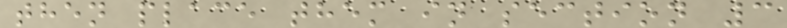then place them in section 3
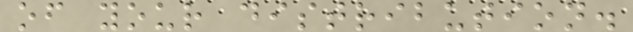of your distribution.
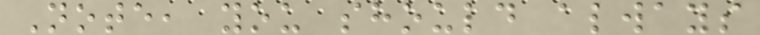Note, you should always
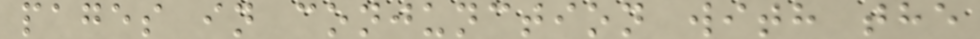pages in conjunction with the
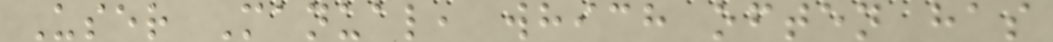User Manual, which often has
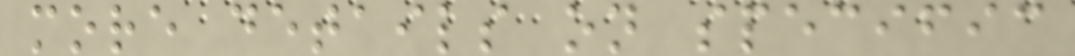more details on specific
